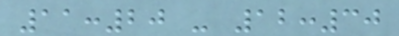11:20 - 12:30
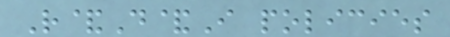R&D&I policies
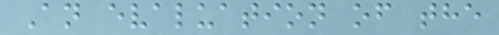An evaluation of the
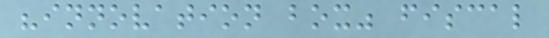"innovation box" fiscal
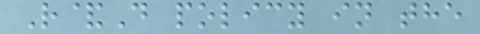R&D policy in the
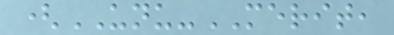(UNU-MERIT,
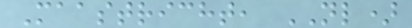Maastricht, NL)
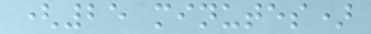(25 minutes)
